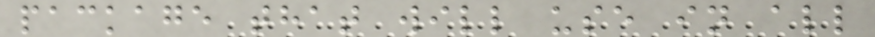package that will use in all
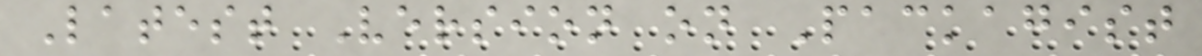Latest Version on Packagist
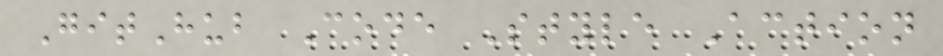GitHub Code Style Action
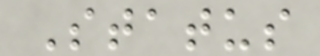Status
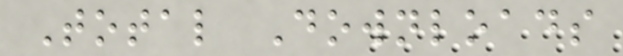Total Downloads
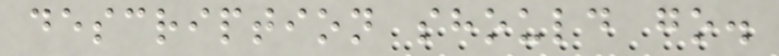description should go.
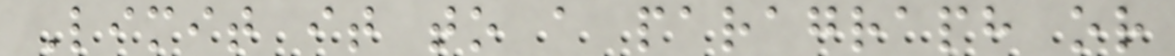Limit it to a paragraph or
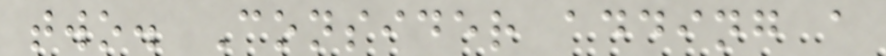two. Consider adding a
